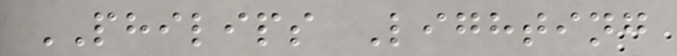PHILIPS Lighting
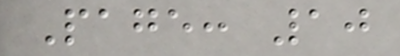Page: 10
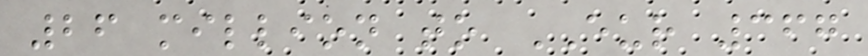26 million to EUR 367
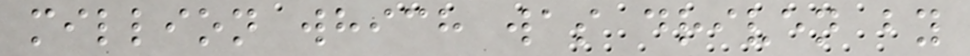million which was driven by
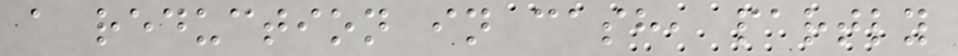a reduction in cash, partly
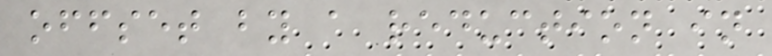offset by a reduction in
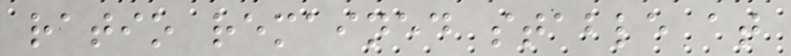ratio remained stable at
